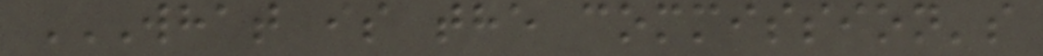WHAT IS THE COMMISSION'S
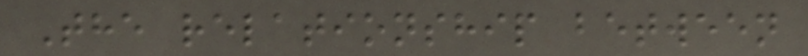The relationship between
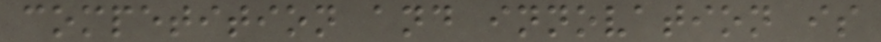competition and innovation is
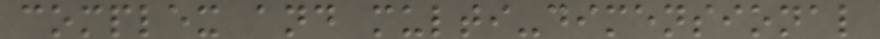complex and multi-dimensional
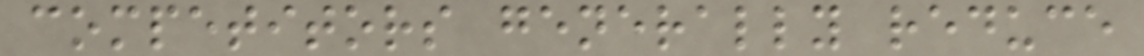competitors generally reduce
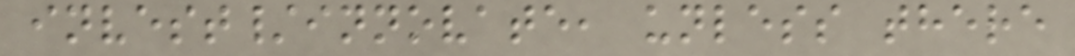invest/innovate, unless there
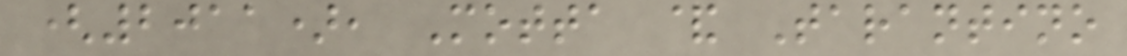(2011), Motta & Tarantino
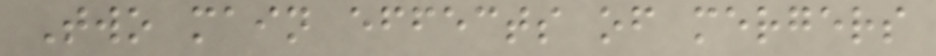Two main effects of mergers
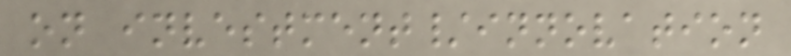on investment/innovation
